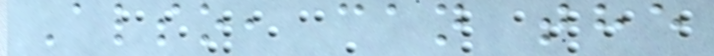Also, can the
